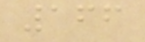166
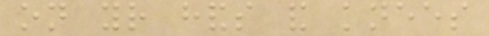on your hands and knees
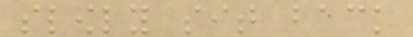slowly sit back
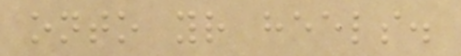onto your heels.
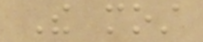The most
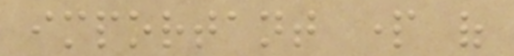important part of
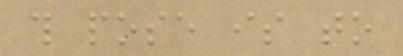this pose is to
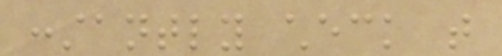constantly check that
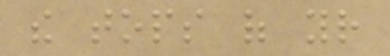the tops of your
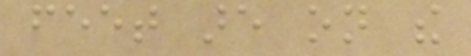feet are on the
